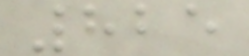825
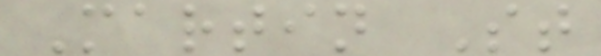Martin St
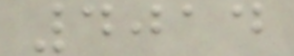4014
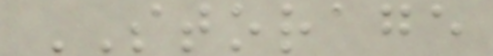STORAGE
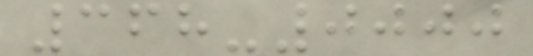368-0000
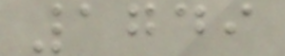1749
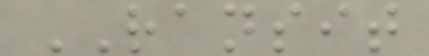RANSIT
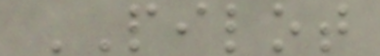PILOT
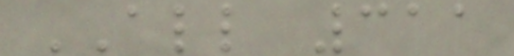ALL 311
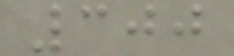300
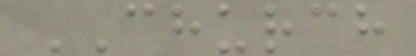CHURCH
